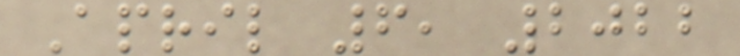April 6, 2022
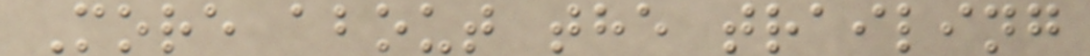More about the trailing
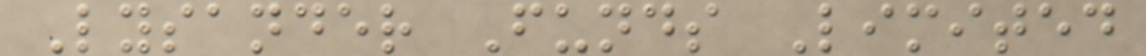Lysander Funds Limited
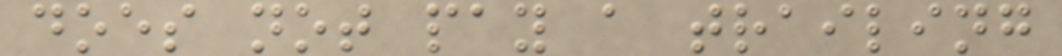does not pay a trailing
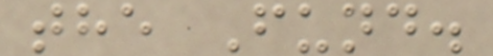the Fund.
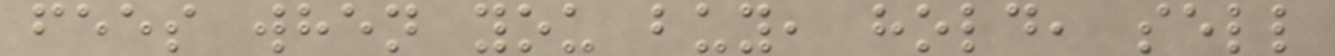fees when you buy, hold, sell
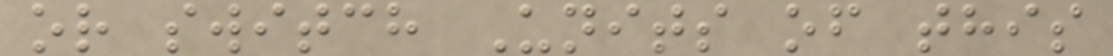or switch Units of this
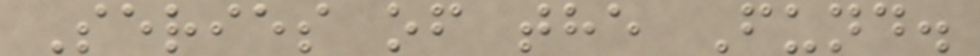Series of the Fund.
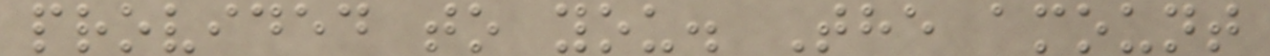provided to you. The amount
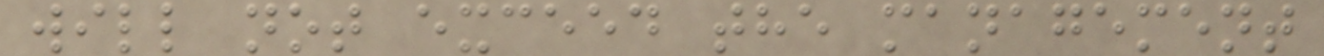will not exceed the management
